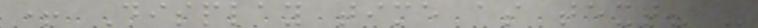+ Display time as text? -
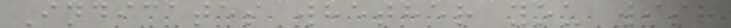Indicates whether you wish
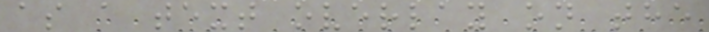as a text overlay on the
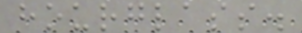hourglass.
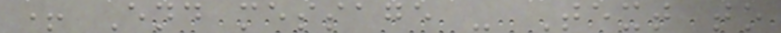+ End message - Text to
